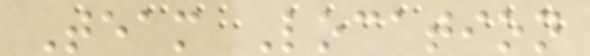Team Location
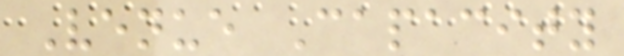Venue Capacity
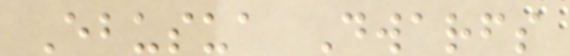Ebusua Dwarfs
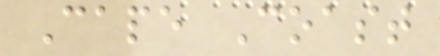Cape Coast
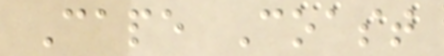Cape Coast
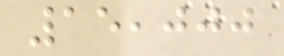15,000
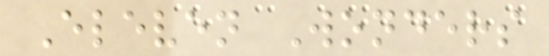Eleven Wonders
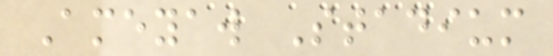Ameyaw Stadium
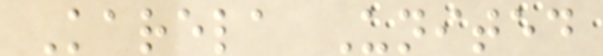Karela United
